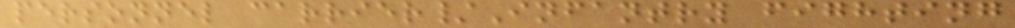personnel carrier/Infantry fighting
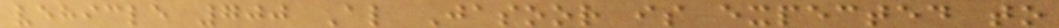vehicle 700 Al Jasoor is expected to
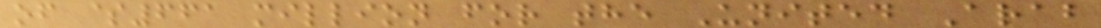of $661 million for the United Arab
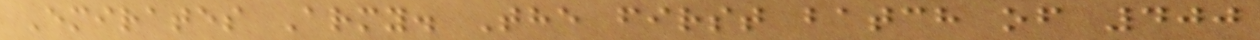Emirates Army. The first batch of 400
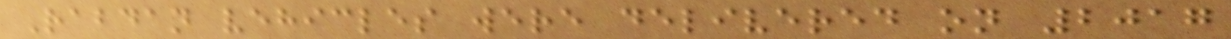Rabdan vehicles were delivered on 2017
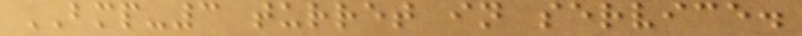BMP-3 turret in service.
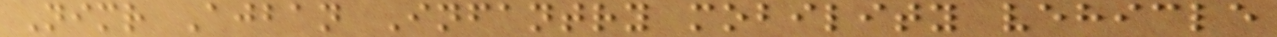Nimr Ajban Infantry mobility vehicle
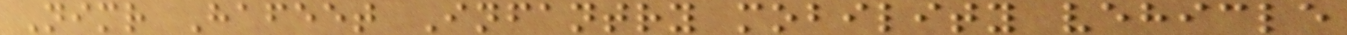Nimr Hafeet Infantry mobility vehicle
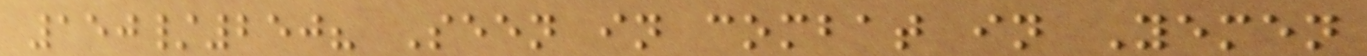150/250? Seen in combat in Yemen
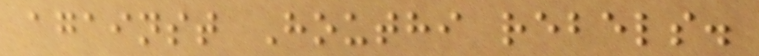against Houthi rebels.
